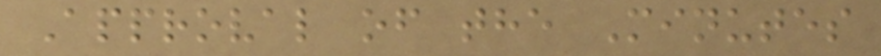Approval of the Minutes
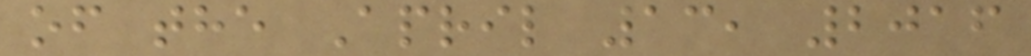of the April 13, 2016
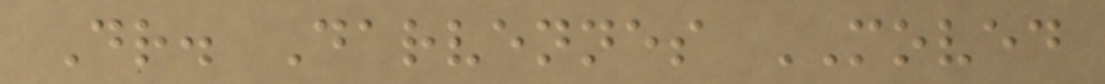Dr. Darvennes MOVED
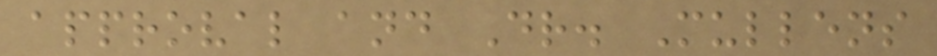approval and Dr. Mullens
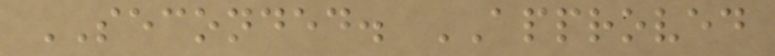SECONDED. APPROVED
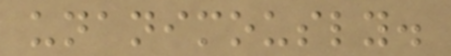unanimously.
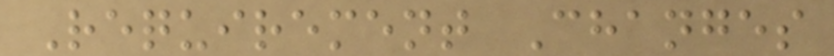Requirement Changes
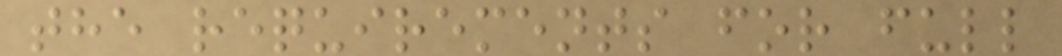the requirements for full
